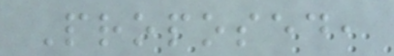Proposed,
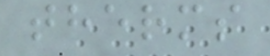therms
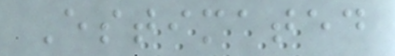Estimated
